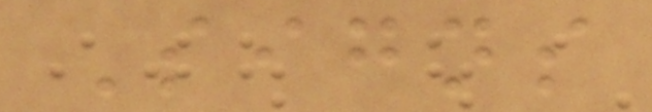Signs
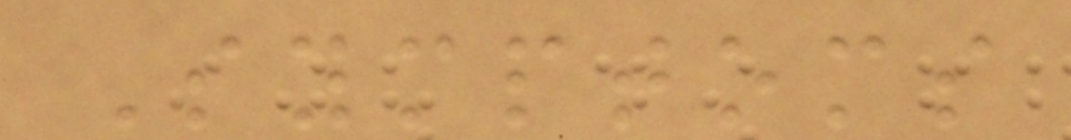Symptoms
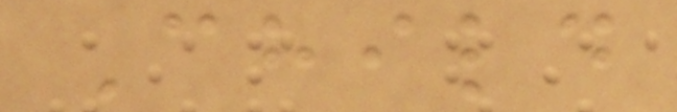Child
